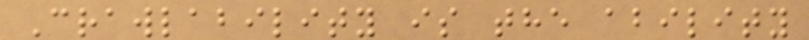Crawlability is the ability
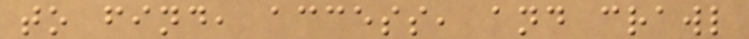to find, access, and crawl
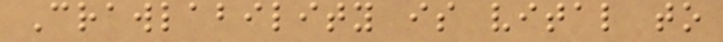Crawlability is vital to
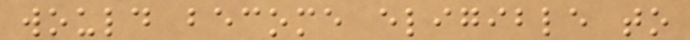would become eligible to
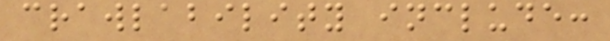crawlability include:
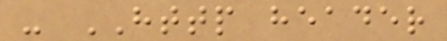- HTTP header
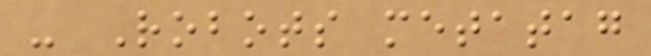- Robots metatag
